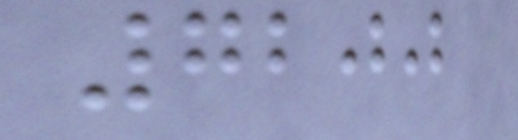7200
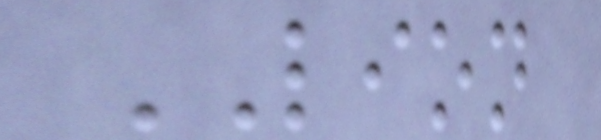LION
